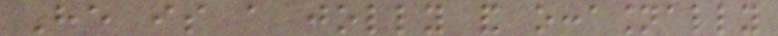He is a jolly and occasionally
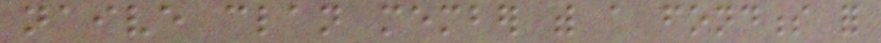naive clan member with a fondness for
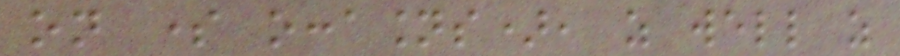on some occasions), as well as
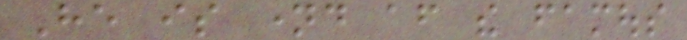He is named after the famous
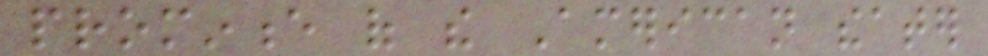prominence of the American theater
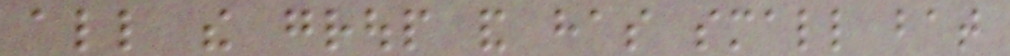all the group and has small bat
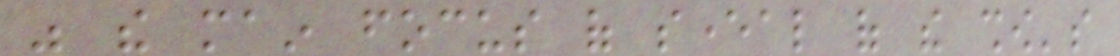was the main focus of several of the show's
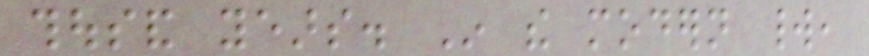thousand years. In the modern world,
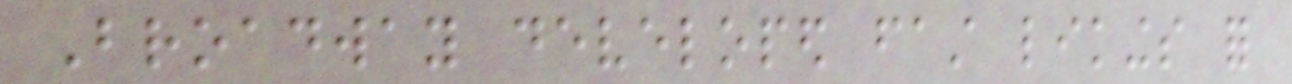Broadway developed fast likings for
